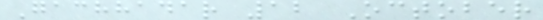Gachhadar 12 October
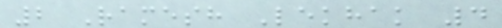2 Ramesh Lekhak 4
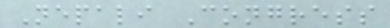Nepali Congress
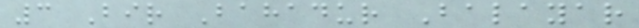3 Bir Bahadur Balayar
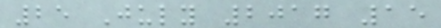25 July 2017 15
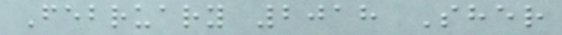February 2018 Sher
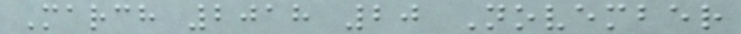March 2018 20 November
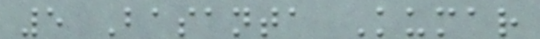5 Basanta Kumar
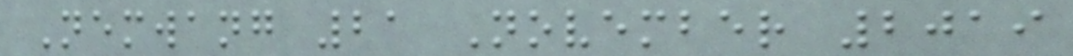Nemwang 21 November 2019
